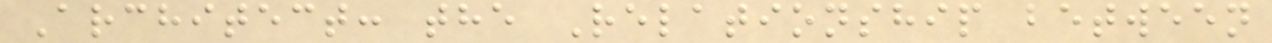Architect: the Relationship between
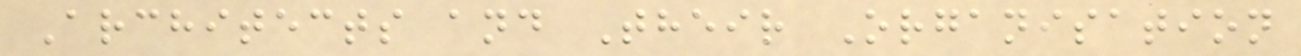Architects and Their Organisation
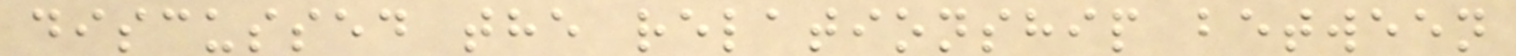discussed the relationship between
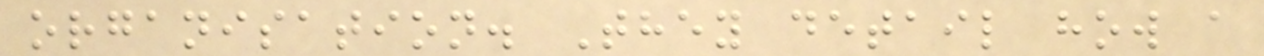organisation. They detail how a
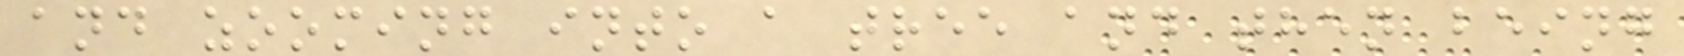and zooming into a tree and then being
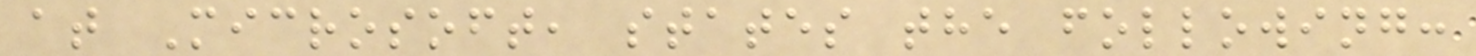at Microsoft, states the following:
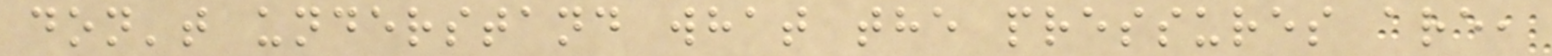don't understand what the pressures are,
